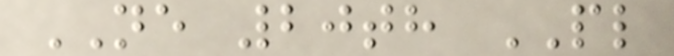NE 20th PL
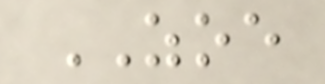ZOE
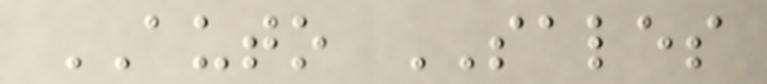AUTO SALES
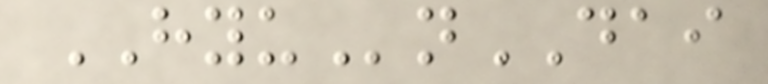HYUnDAI
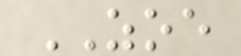ZOE
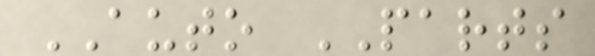AUTO PARTS
